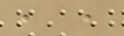, ,
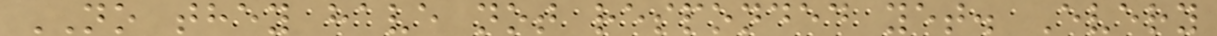NO they have not responded yet. Every
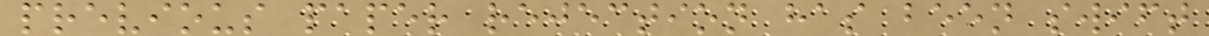previous paper rejection has been swift
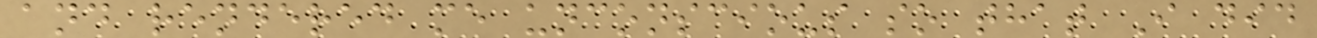and rendered me unconscious so that I did
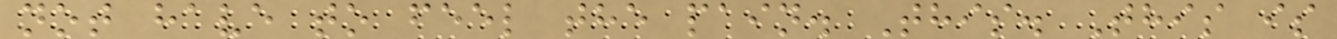not have to feel the pain. This. This is
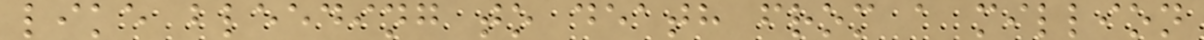like bleeding to death from a million
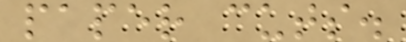paper cuts.
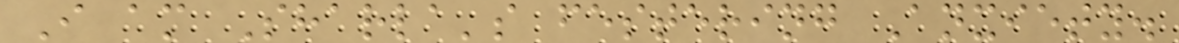I am Sharla's festering Anxiety.
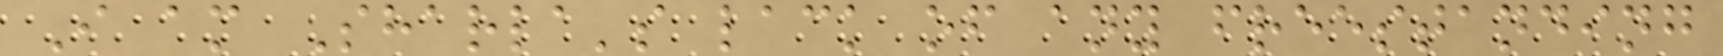I am Sharla's lack of any freestanding
